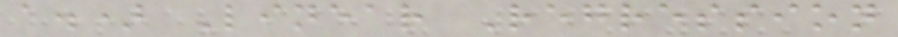a.) Linear Regression
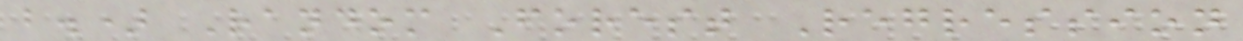b.) Random Forest Regression
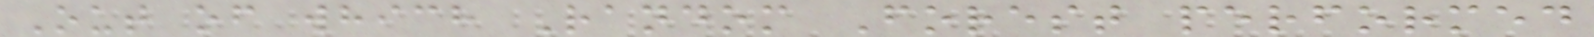Out of which Random Forest performed
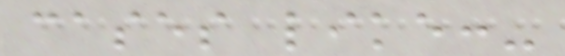cases like:-
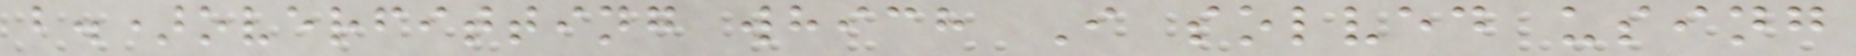b.)overfitting which I solved using
